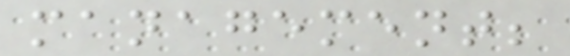management;
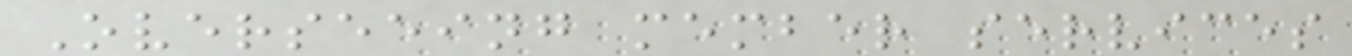Overseeing member services
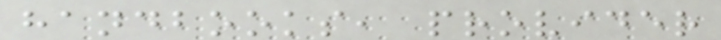handbooks, provider
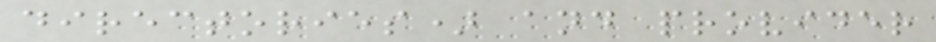directories) and provider
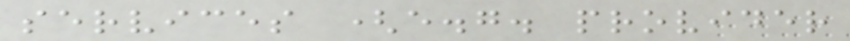services (e.g. provider
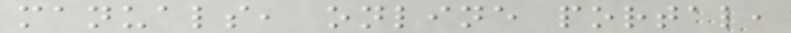manuals, online portal,
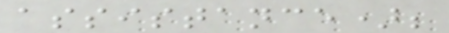assistance);
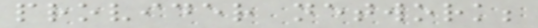provider network;
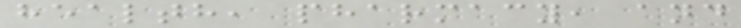health, pharmacy, and
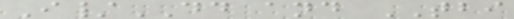I/DD and TBI
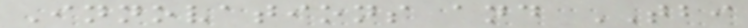Innovations and TBI
